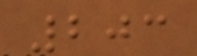203
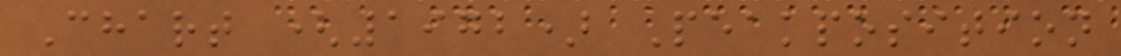Chart (1972) Peakposition
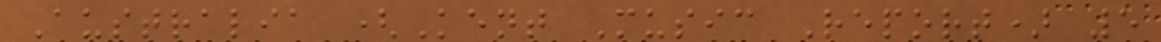Australia (Kent Music Report) 5
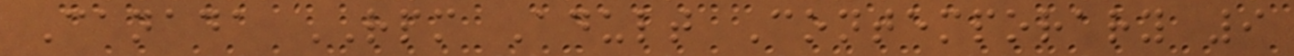Canada RPM Adult Contemporary 9
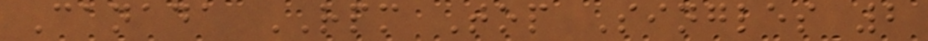Canada RPM Top Singles 2
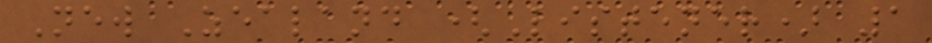New Zealand (Listener) 1
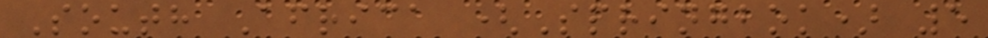South Africa (Springbok) 5
